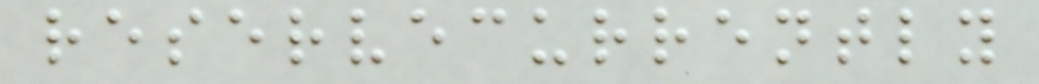reservecurrently
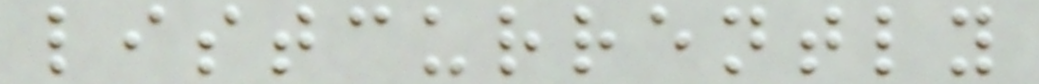listcurrently
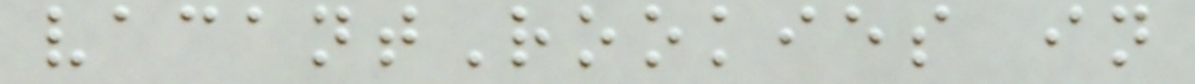vacantRookies in
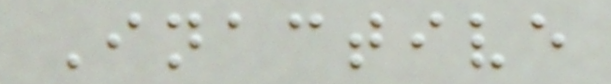Inactive
